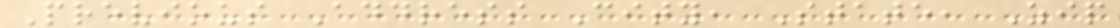Previous Address City, State, Zip
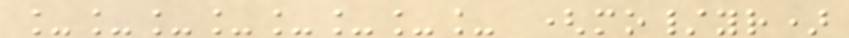________ (mo/yr)
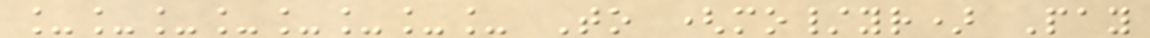________ To (mo/yr) Pay
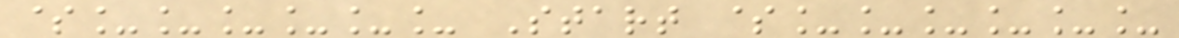$______ Start $______
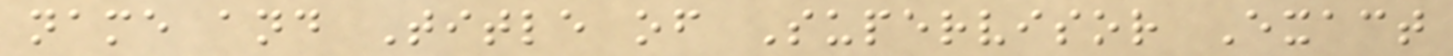name and Title of Supervisor Exact
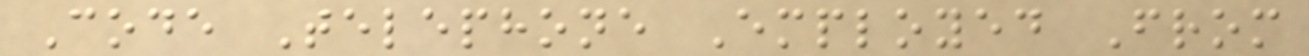Code Telephone Employed From
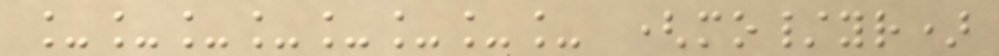________ (mo/yr)
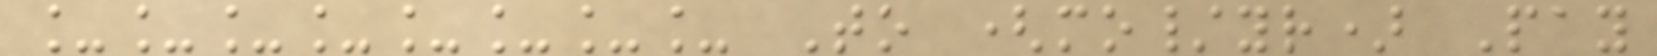________ To (mo/yr) Pay
